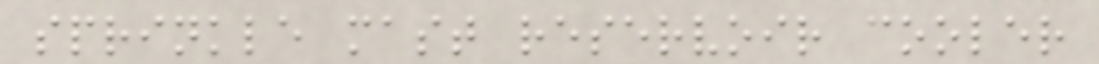sprinkle mast reservoir cooler
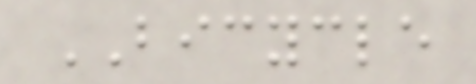BICYCLE
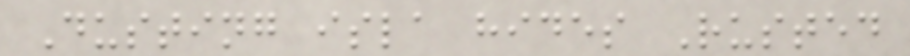Dusting isla hides Rusted
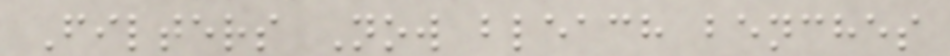Filters Now bleach benches
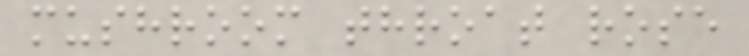mushroom throat rose
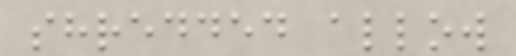shredded allow
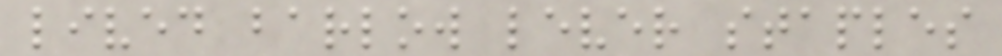lived barlow lever staples
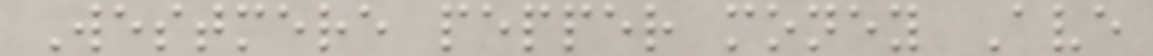Westmere pepper money Ave
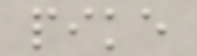pike
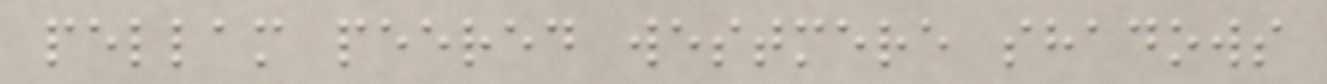pellam peered westmere shadows
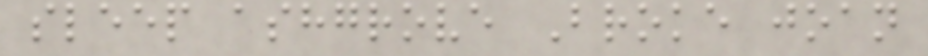sleep ashgrove Broke joan
